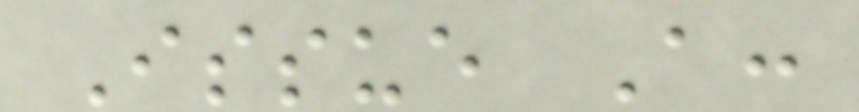Issue A:
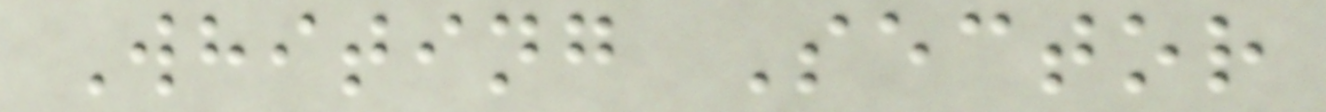Whiting Sector
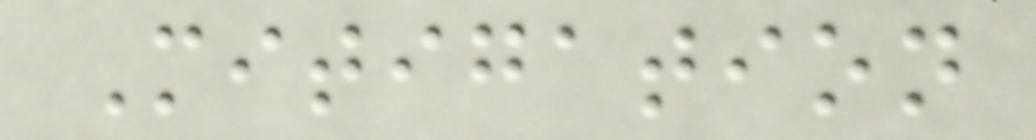Mitigation
